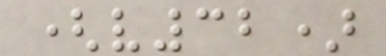(v32)
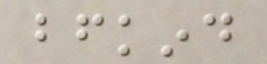bfkind
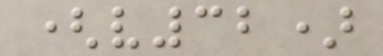(v32)
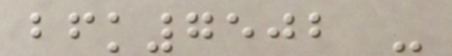bfk7502 -
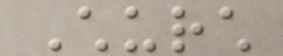Church
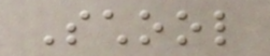School
